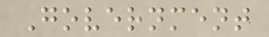Government
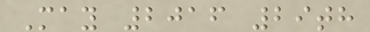May 2016 29th
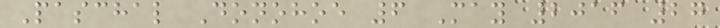Paschal Donohoe 6 May 2016 27
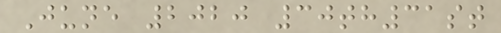June 2020 30th31st
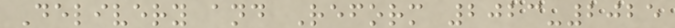Delivery and Reform 2023-2025
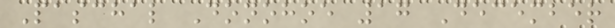Paschal Donohoe 17 December
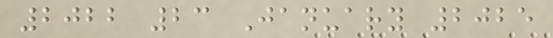2022 23 January 2025
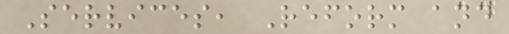Services, Reform and
